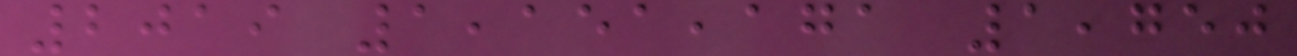2019 1,151,171 1,750
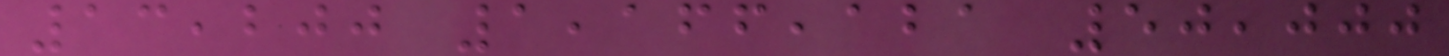13,200 1,166,121 50,000
